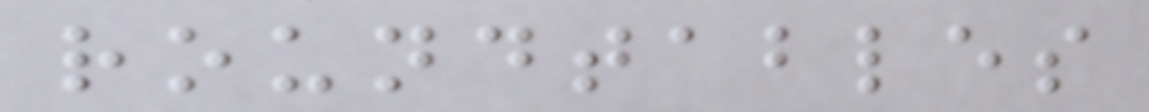roundtables
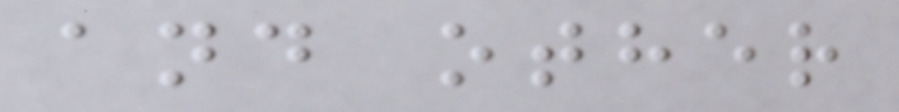and other
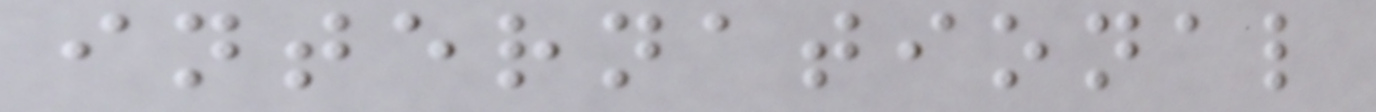international
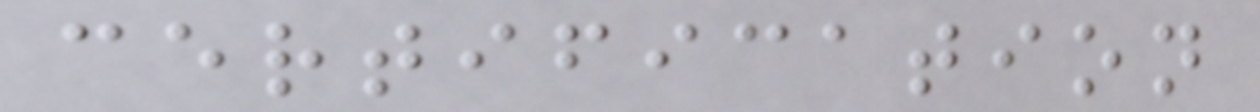certification
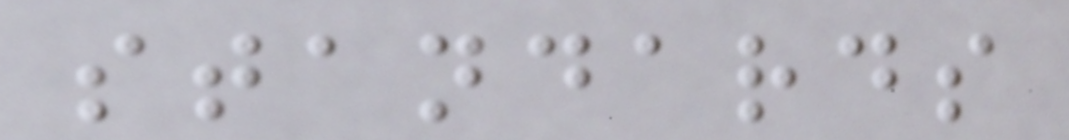standards
